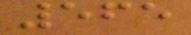565
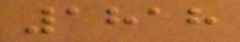1818
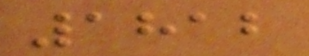1812
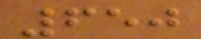650
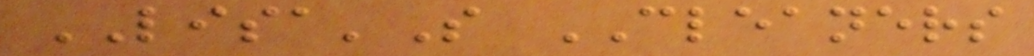LISA'S CLEANERS
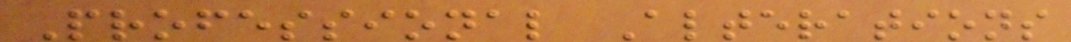Professional Alterations
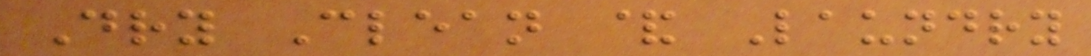Dry Clean & Laundry
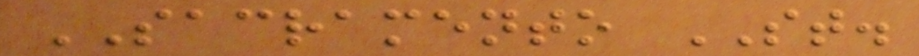SACRAMENTO ST.
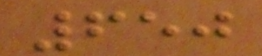650
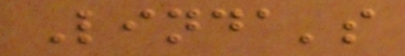Linda's
